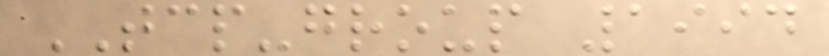TCP-group 1994
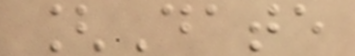[Date
